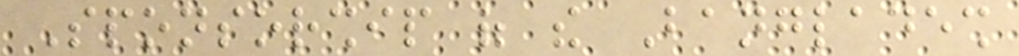Sponsorship of the Bangladesh
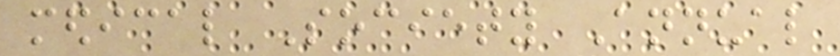medical Society Annual
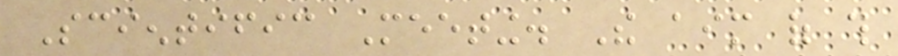Scientific Meeting. The aim of this
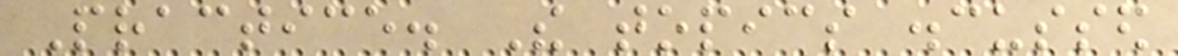Practice. The topics discussed
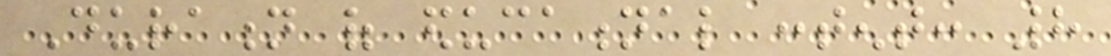Duration of educational content: 8
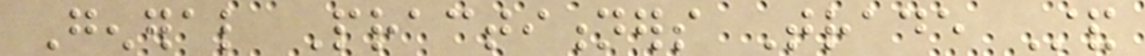General Practitioners Trade Stand
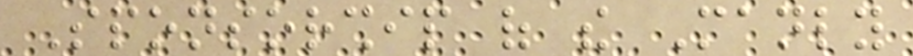Sponsorship of the Manly
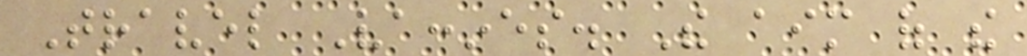Travel Vaccines. The aim of the
